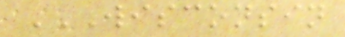WISCONSIN
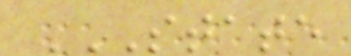STATE
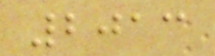2013
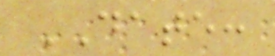DATE:
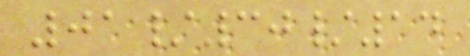01/30/14
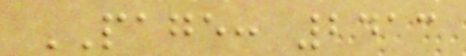PAGE: 2413
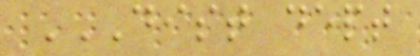DIST DEPT
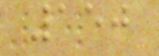150
